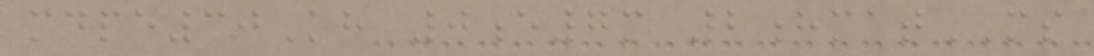mdpe30Kh 0e7m 2hmatMS
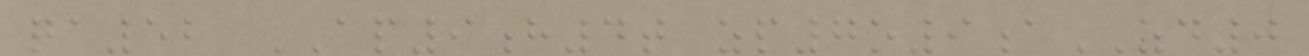qa52 AP9h4t zp7o9aZD0
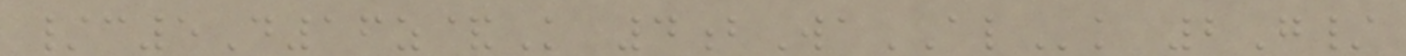/c5D16z&K 4bWaALk 2G/
